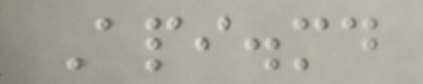Api.md
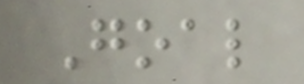Goal
